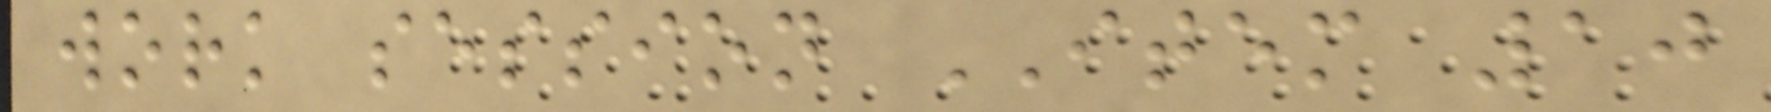work session ITEM 10
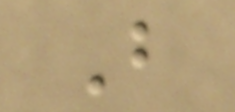B
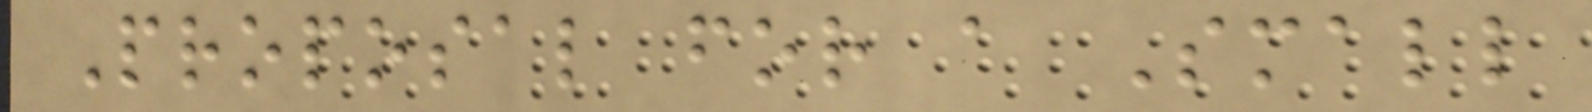Proposal for a Small
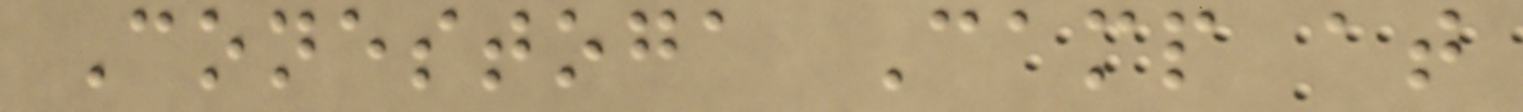Conestoga Camp at
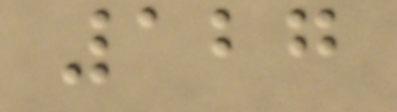127
